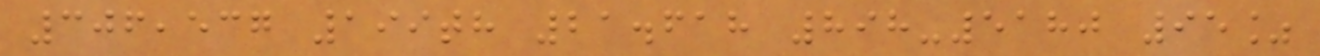306,537 199th 21.618 898-5180 95%
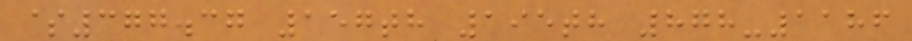$377.37 157th 195th 878-1186
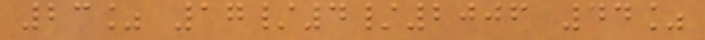23% 17/4/2006 44%
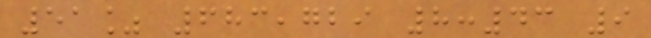51% 683,729 8:43 9
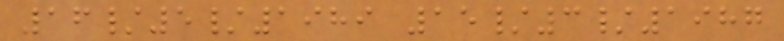16/5/1989 15/3/1987
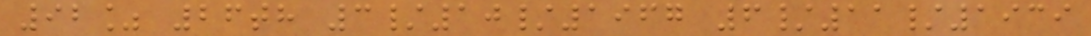92% 26th 3/10/1967 6/11/1939
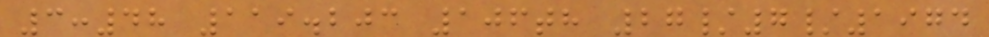3:48 119.203 106th 27/7/1974
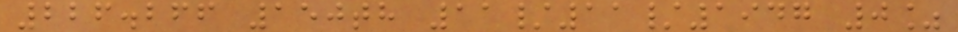226.266 150th 11/11/1947 0%
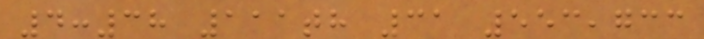4:38 111th 31 553,733
